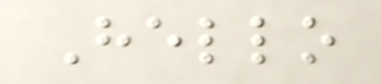Hello
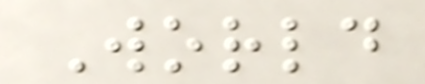World
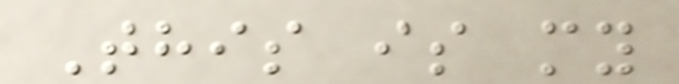This is my
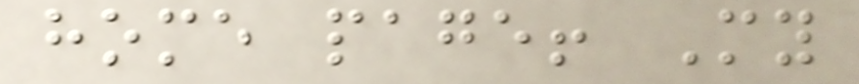home page! My
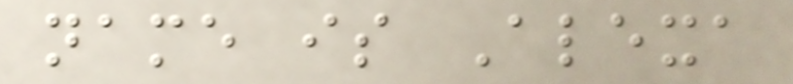name is Alexa
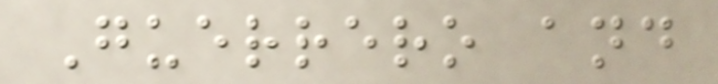Guerrero and
